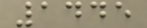1445
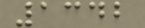1342
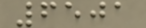6501
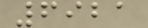6921
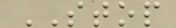STOP
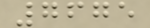7675
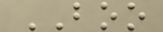BOO
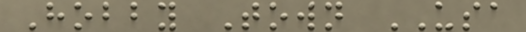Hobby Town USA
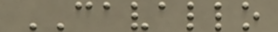CAVALLO
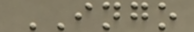INGO
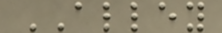ALLEY
